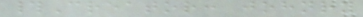#Creator: johnry
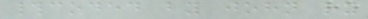#coded by john ry
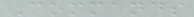Commands
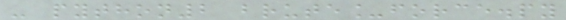- python2 brute_force.py
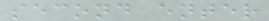second enter
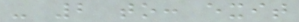- 2 to: exit
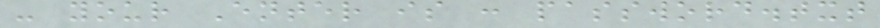- your Enter is : password.txt
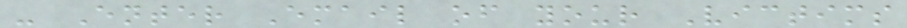- Enter Email of your Victims
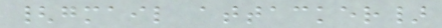{gmail attacker}
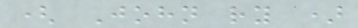( John ry )
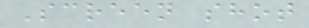Screen shot
